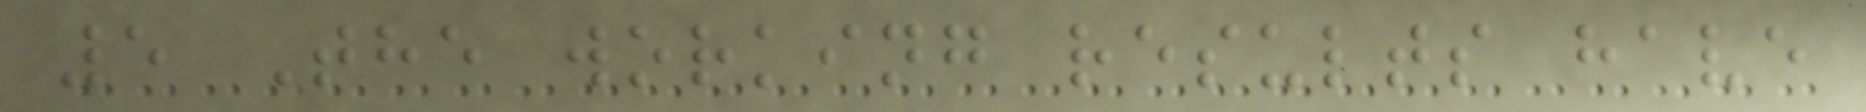5 The working results have
